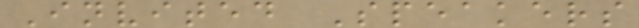Invited Speakers
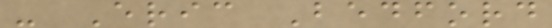- Eric Bedford
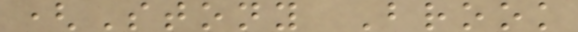(Stony Brook
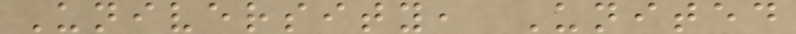University, United
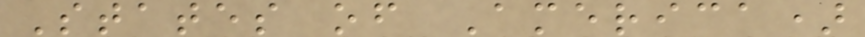States of America)
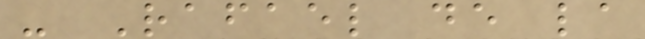- Rafael de la
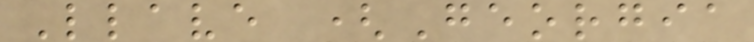Llave (Georgia
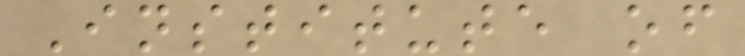Institute of
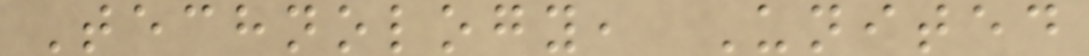Technology, United
